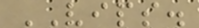VIPS.
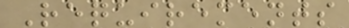Requirements
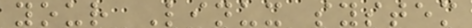your Linux system
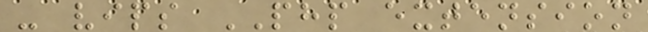- vips PHP extension
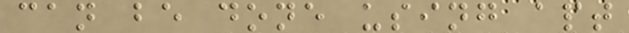can be done using apt
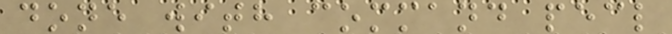done with command pecl
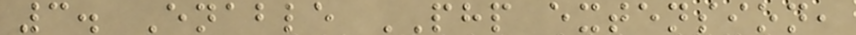3. Enable PHP extension,
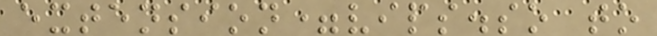extension=vips.so to
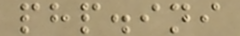php.ini
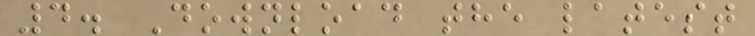4. Download the latest
